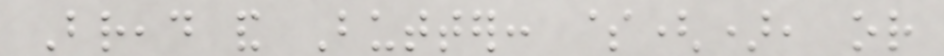Bread and Butter: $(), or
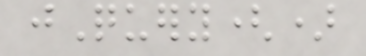jQuery()
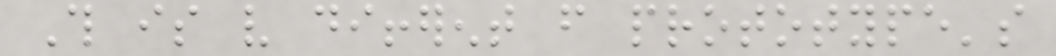This is very different from prototype's
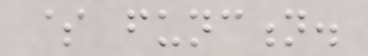$ function.
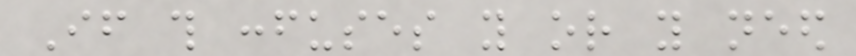If this confuses you or you need
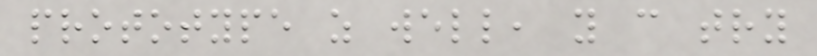prototype as well, you can try
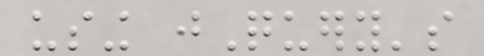using jQuery's
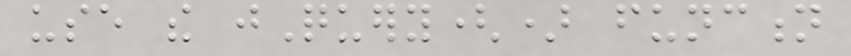use the jQuery() function
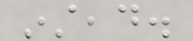instead.
